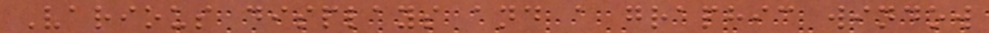Various displays and a graphic window
